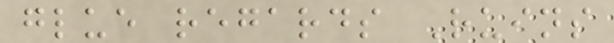glue regards Ruins
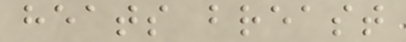heats breast
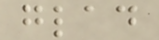glad
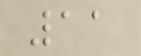11
